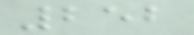252
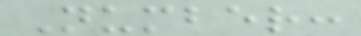Number:
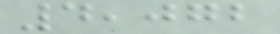4,072
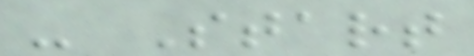- Start
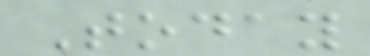Today
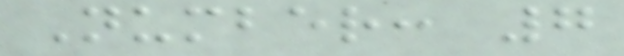Number: 7
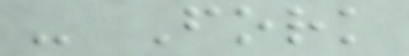- Fork
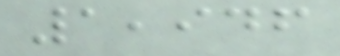1,946
